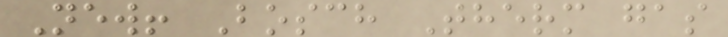New! Bosch Therm gas
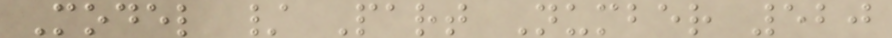Model / Part Number 520
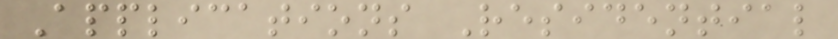Applications Residential
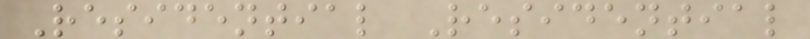Residential Residential
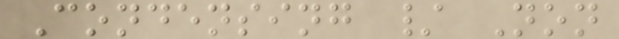Condensing / Non
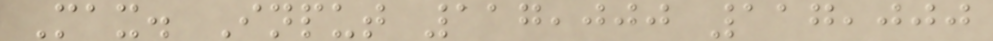Max. Input 117,000 117,000
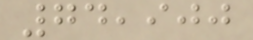74,900
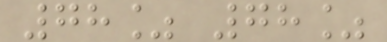78% 78%
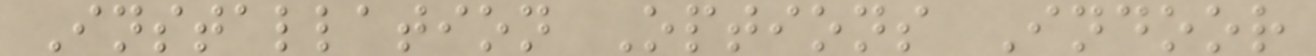Installation Options Indoor
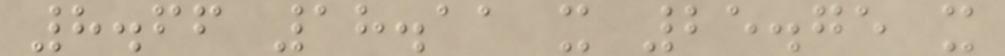8.66 18.11 x 25.75 x
